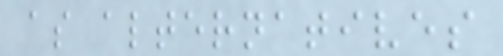as alternatives
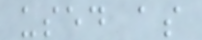used as
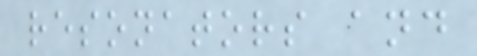resonators and
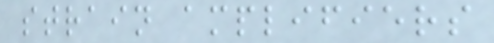strain amplifiers
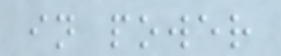in power
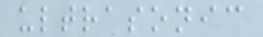ultrasonic
